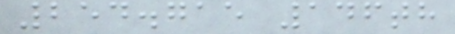254.715 146th
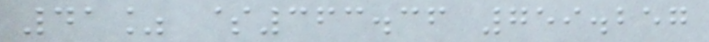41% $363.36 759.257
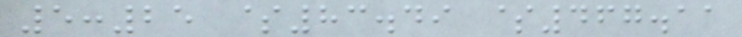5:25 $83.49 $467.11
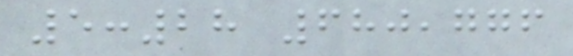5:28 680,776
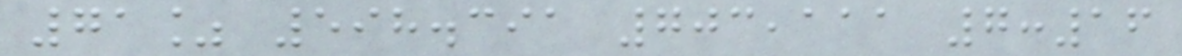71% 598.391 703,111 7:16
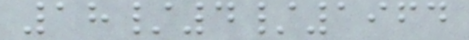18/4/1964
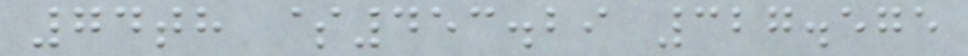74th $453.29 327.575
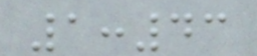1:43
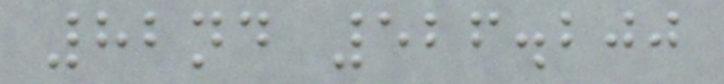82nd 526.200
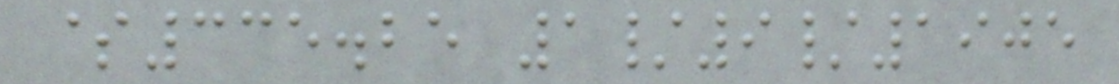$335.25 1/9/1905
